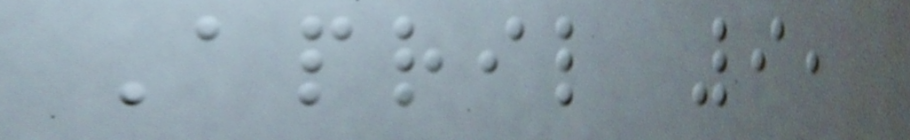April 9,
